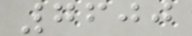7600
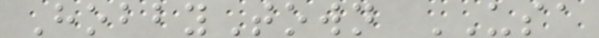HobbyTown USA
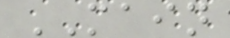MAIN
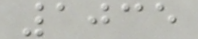1035
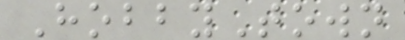HobbyTown
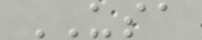USA
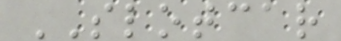SLOTCAR
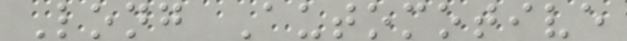Long Automotive
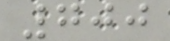700
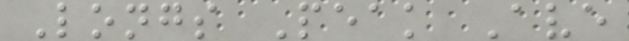Longs Peak Ave
